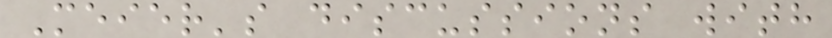Meier's discussions with
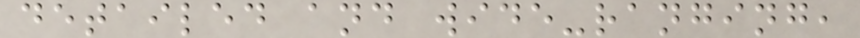detailed and wide-ranging,
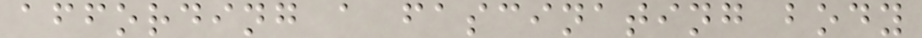affording a fascinating body
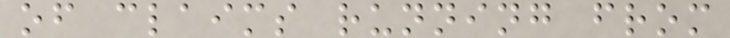of claims running from
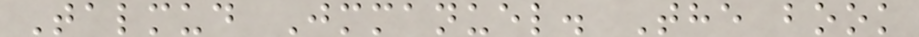Talmud Jmmanuel. The book
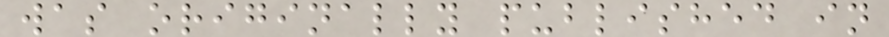was originally published in
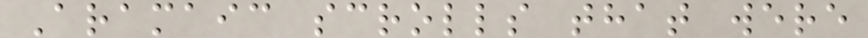Aramaic scrolls that were
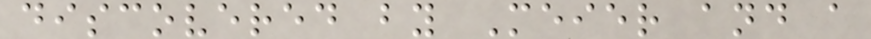discovered by Meier and a
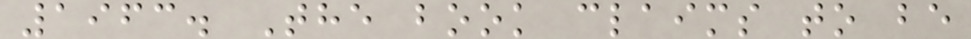1963. The book claims to be
